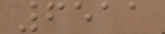6511
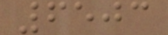6503
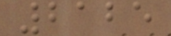2125
